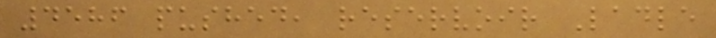4586 pushed, reservoir Ladle
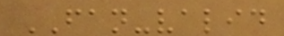FAN-valid
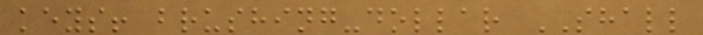keys! brushing-dollar SHALL
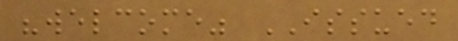"welcome" ISSUED
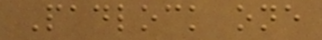Padlock one
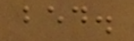bed.
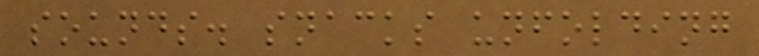sounds. snacks unfolding
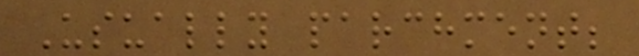Usually parchment;
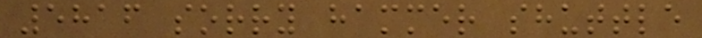5816 sorry hammer shuttle
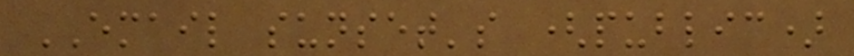EMAIL sunset's (public)
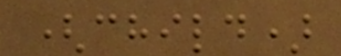(child)
